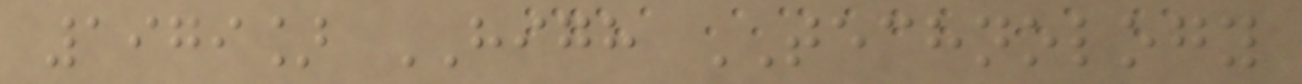1979] HIGH TECHNOLOGY
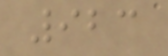923
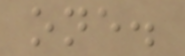one.
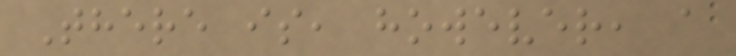There is, however, a
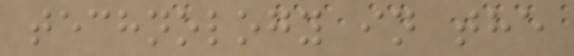technology in the
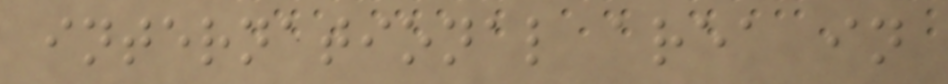international area in
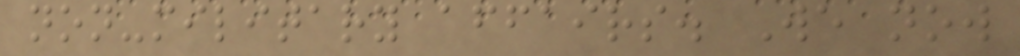non-military affairs. We now
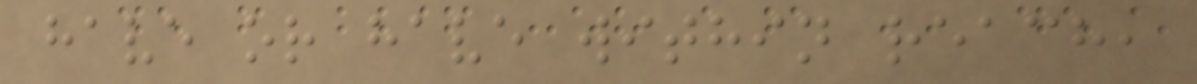have or have within reach,
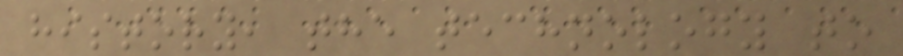history, the technology to
